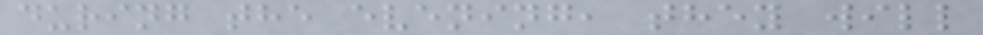during the evening, they will
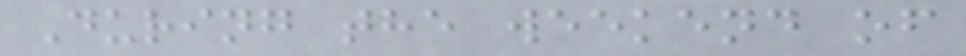During the weekend of
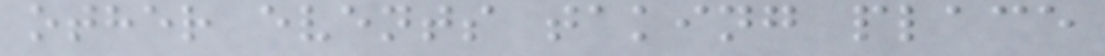other events taking place
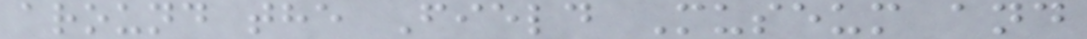around the Field Museum and
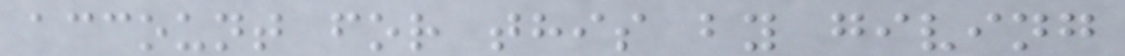account for this by giving
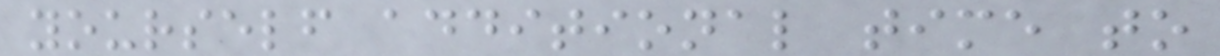yourself additional time to
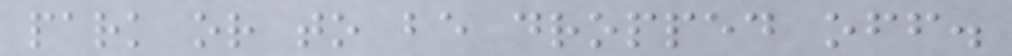park or to be dropped off.
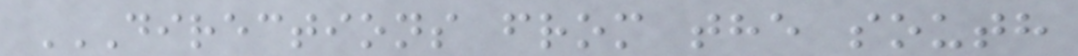DIRECTIONS FROM THE SOUTH
